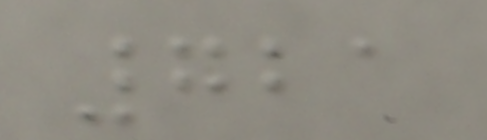721
